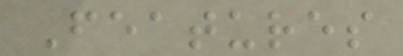Features
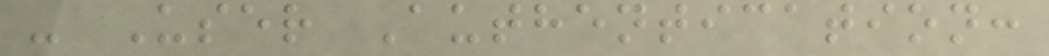- User Authentication:
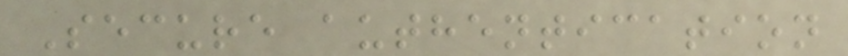Secure authentication
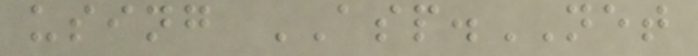using ASP.NET
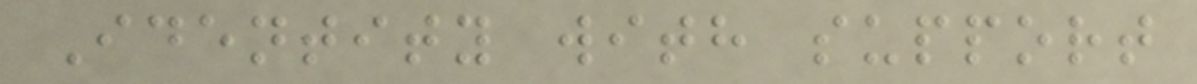Identity with support
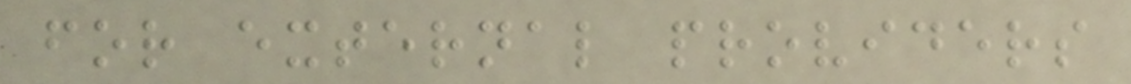for external providers
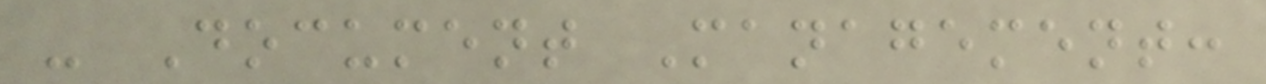- Document Management:
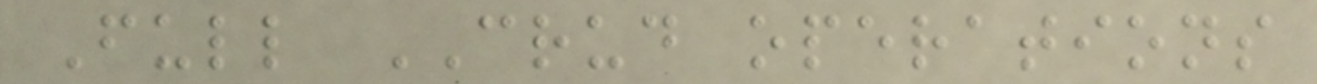Full CRUD operations
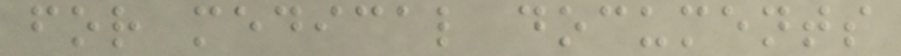for medical documents
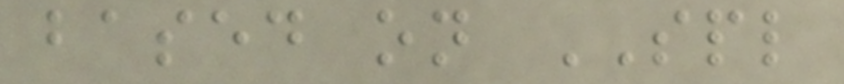based on SPL
